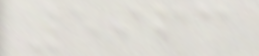5963
